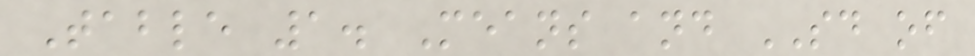Table 1. Means and SD of
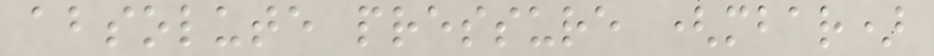absolute pressure (mbar)
